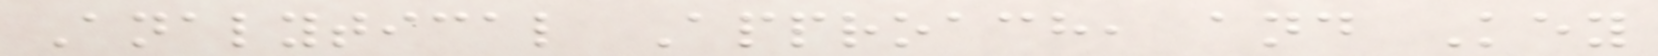Analytical Approach, and Key
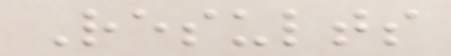Results
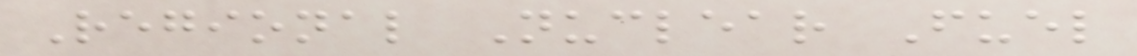Regional Nuclear Fuel
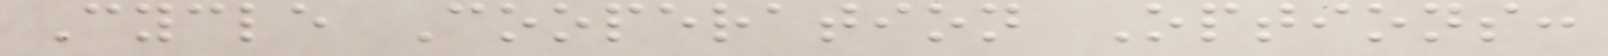Cycle Cooperation Options:
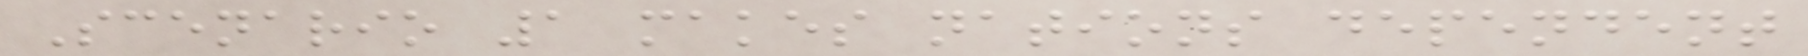Scenario 1 makes nations dependent
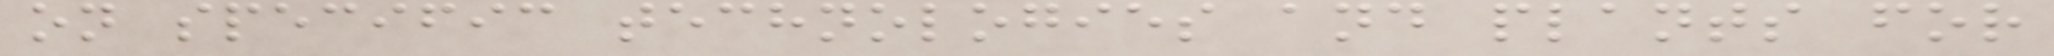on specific technologies and plants for
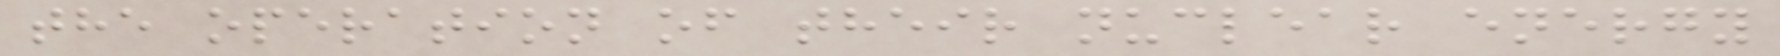the operation of their nuclear energy
